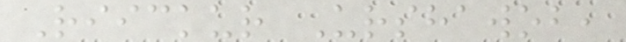Riickur Urshawob,
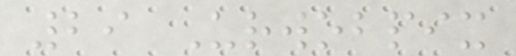29 Urwobpix
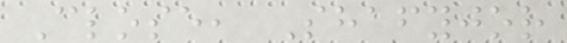Close, Shafyjor
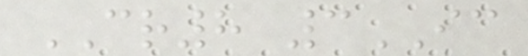CR8 3IC
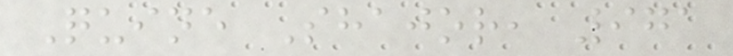Quine Shajor, 971
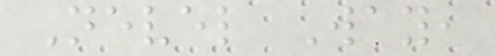Nevel Way,
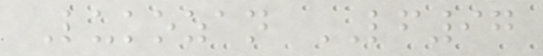Lukozan LF97
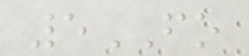5FO
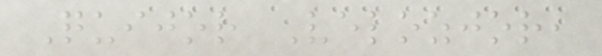Quijor Velozjor,
